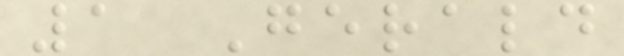1 Gerald
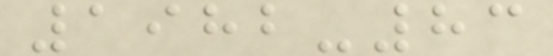1982-83
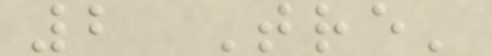2 Tre'
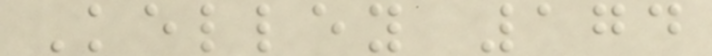Kelley 174
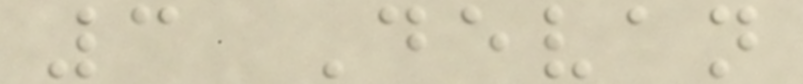3 Devan
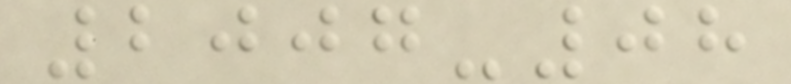2007-08
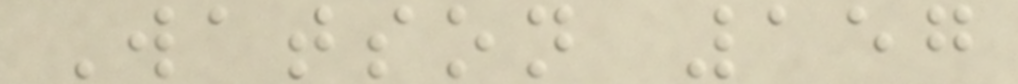Watson 157
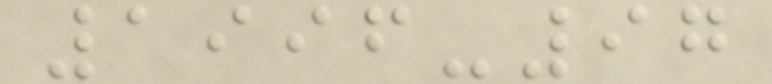1996-97
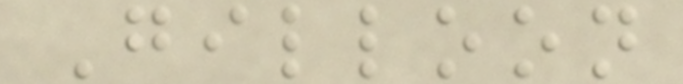Gilloon
